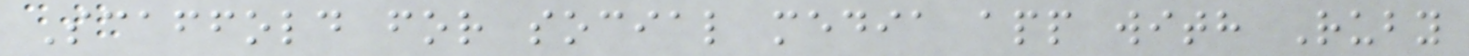Scaffold for social media app with Ruby
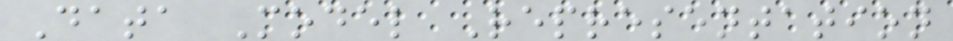Data Model Representation
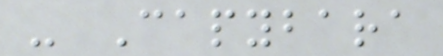- Capybara
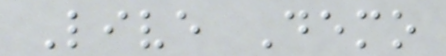Live Demo
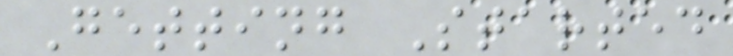Getting Started
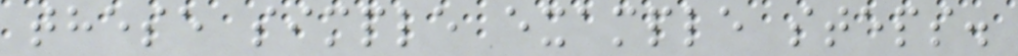these simple example steps.
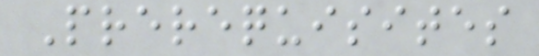Prerequisites
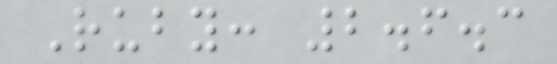Ruby: 2.6.3
